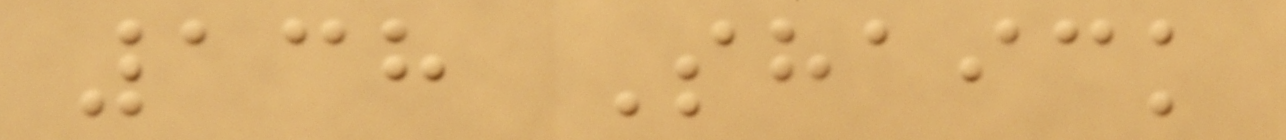138 Shaick
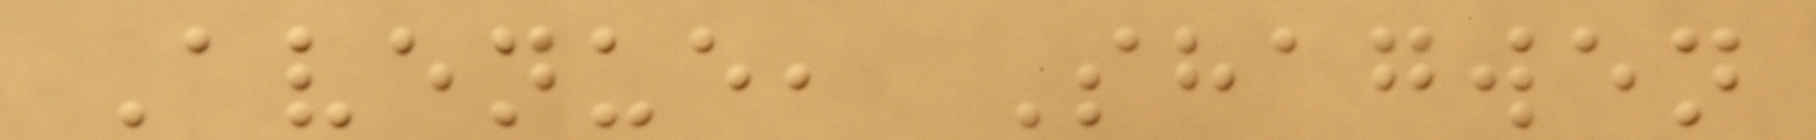Avenue, Shagwen
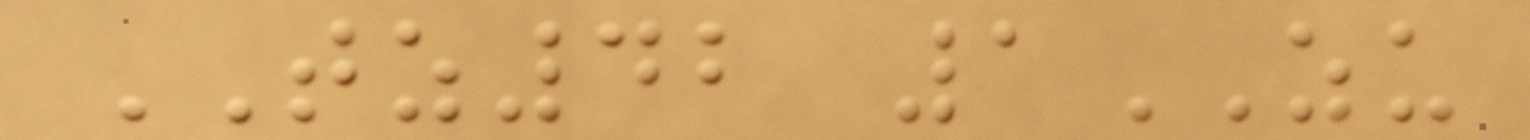TZ42 1ZU
